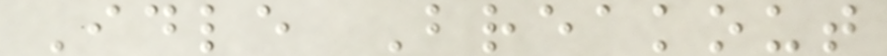Idle Breakout
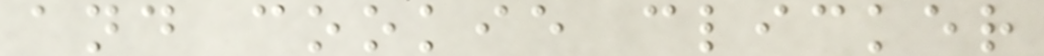and cookie clicker
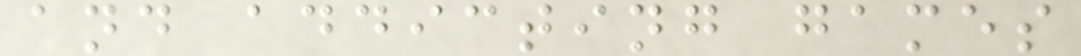and addicting games
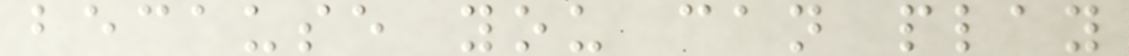because you can play
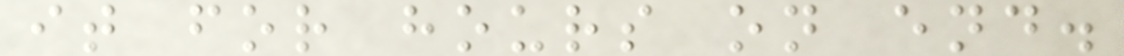it for hours on end.
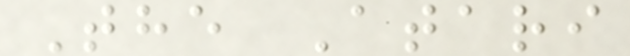The Atari
